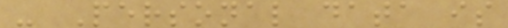- Personal data is
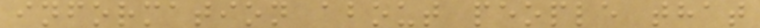information about people that
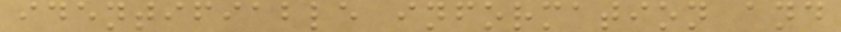identifiable information and
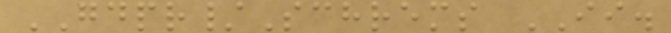GDPR/Schrems II.
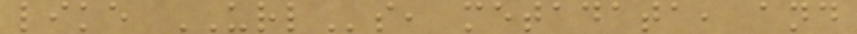like URLs, metadata, and
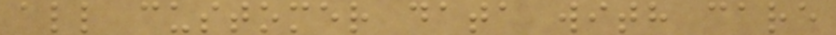all customer data with care
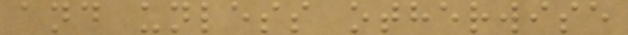and unless otherwise
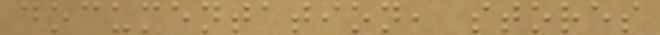documentation, stores
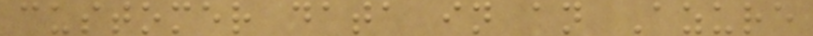customer data in an Azure
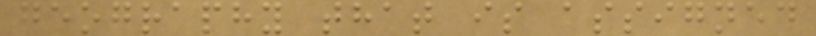geography that is assigned
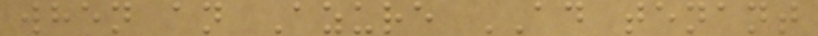when an Azure AD tenant
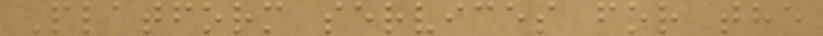Platform services for the
